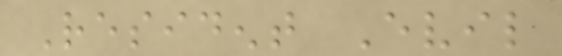Resident Evil
